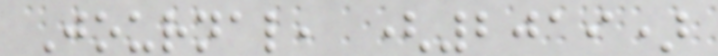Journal, (2019)
